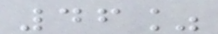46%
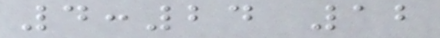4:24 12
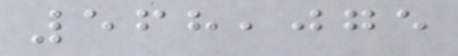568,075
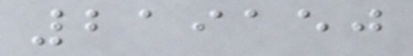219150
